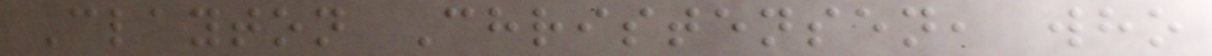Clayton Christensen, who
